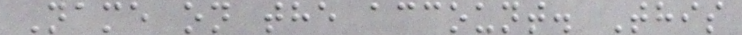Name on the account. This
